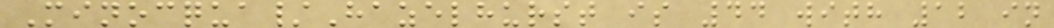Minocqua/Hazelhurst is 44 with 12 in
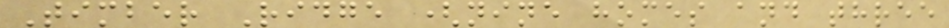Timber Ridge (nine homes and three
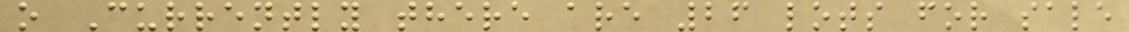o Currently there are 26 lots for sale
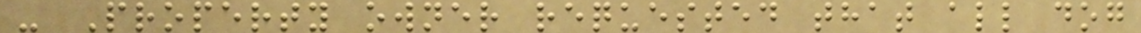- Property owner requested that all dog
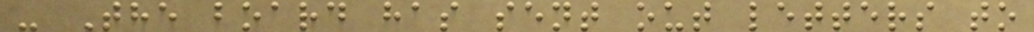- The board has sent out letters to
